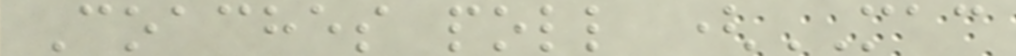Coaches poll (MAC
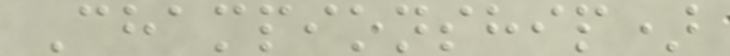Championship)
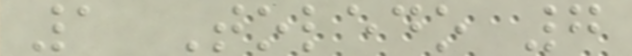1 Toledo 7
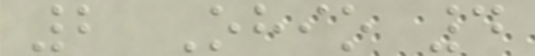2 Ohio 4
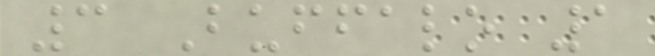3 Buffalo 1
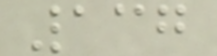137
